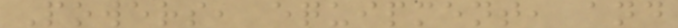Powers, equipment, and
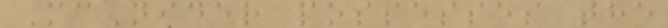McNider possesses the
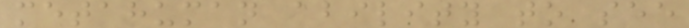metahuman ability to see
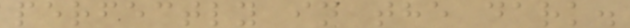perfectly in the dark.
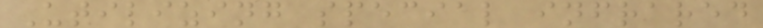Utilizing special infrared
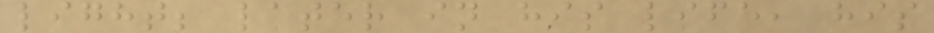light; later in his life, his
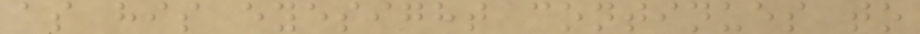as his eyesight continues to
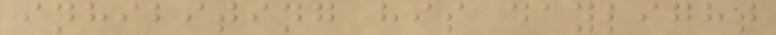inhibiting his daylight
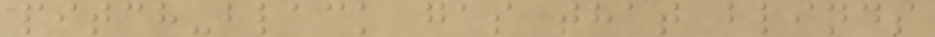pitch-black gas that blinds
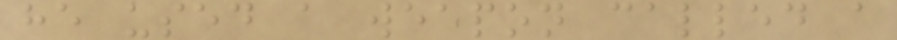he used a weapon called a
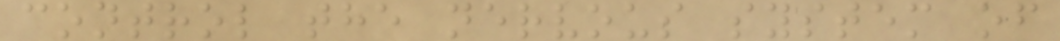control the nervous system of
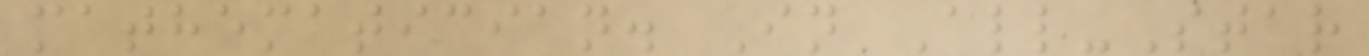mathematician. In All-Star
